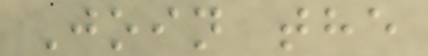Join the
